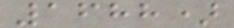1688)
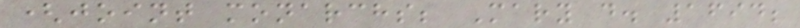(joint monarchs; Mary d. 1694;
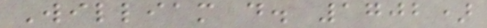William d. 1702)
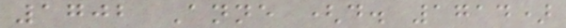1702 Anne (d. 1714)
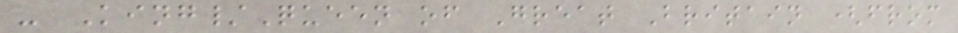- King/Queen of Great Britain (from
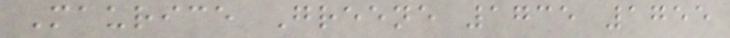Maurice Greene 1735 1755
